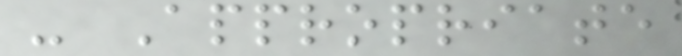- Appropriate
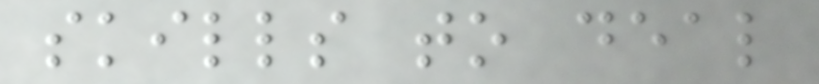skills to deal
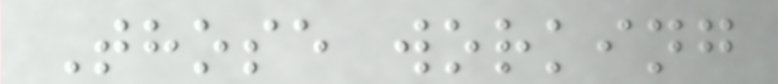Those working
